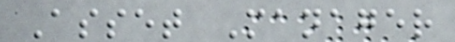Asset Manager
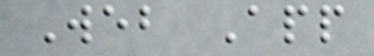Web App
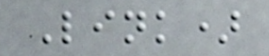Link)
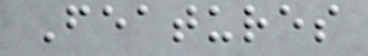Features
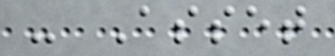- Asset
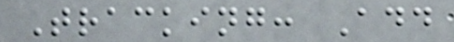Tracking: Add
